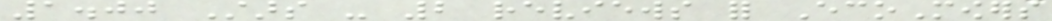1.00 Stars - 2 reviews for EcoMowers
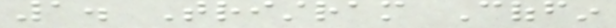1. Tristram Coffin
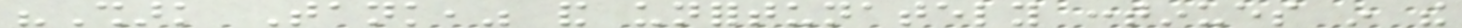"Shark Tank," and unfortunately continues in the
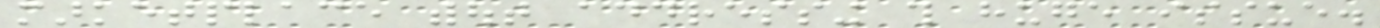marketplace without addressing this huge issue.
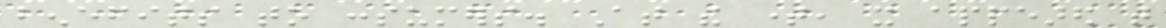benefits to consumers. At the time, it appeared that
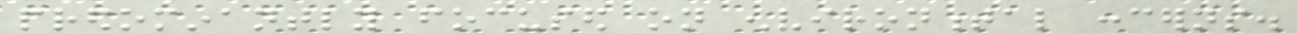predominantly focused on environmental concerns.
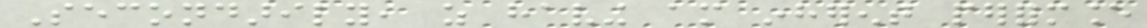Secondarily, as having am inherent performance
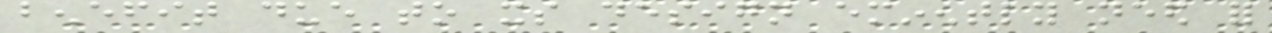benefit due to its design eminently need for
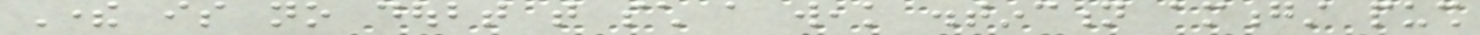There is no doubt that such a weak distinction amongst push
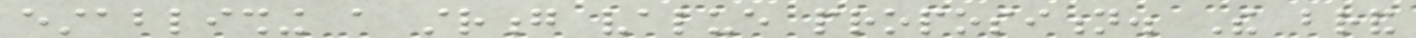establishing a strong value proposition. The brand
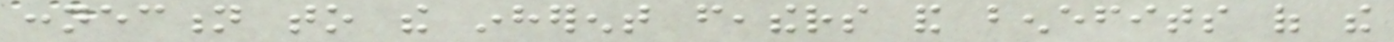connection to the inherent feathers and benefits of the
